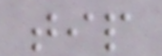tip
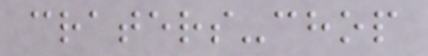craters-chop
